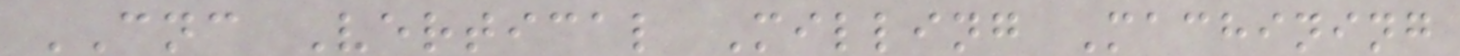CNC Vertical Milling Machining
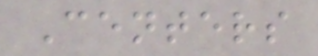Centers
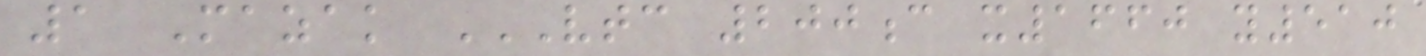1 Mazak VTC 200C X1660 Y510
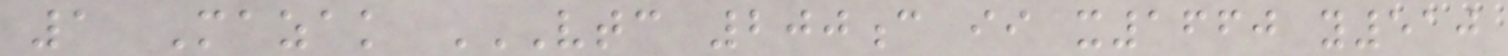1 Mazak VTC 200C II X1660 Y510
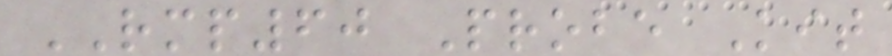RMP60 Probe Kit
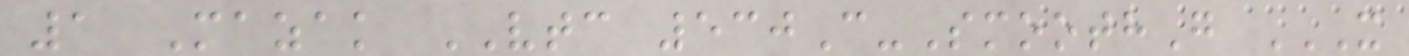1 Mazak VTC 530C-SmoothG X
